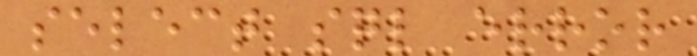select sql error
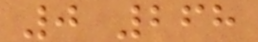0 268
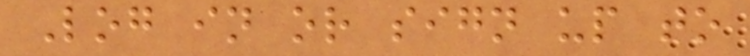Log in or sign up to
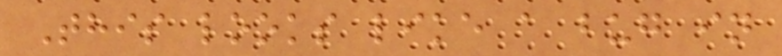This looks like a bug in
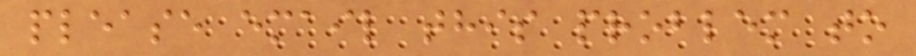please email this problem to
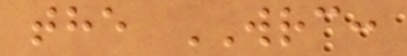the WRC:
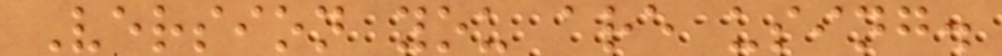Version you are using.
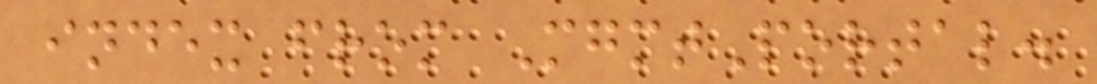index from MgmtPortal.
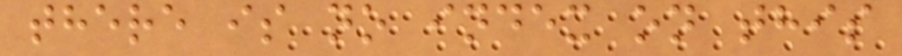there is no index on this
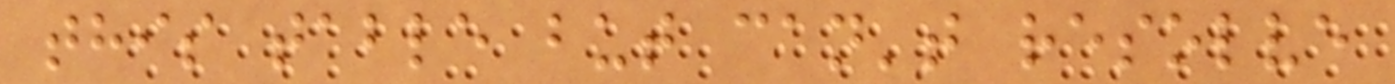this table but can't resolve
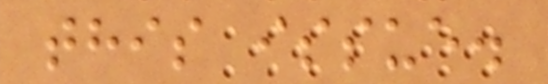this issue.
